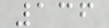136
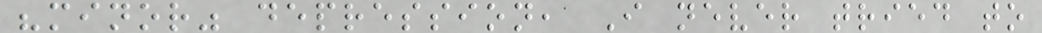"minor" depression, I never tried to
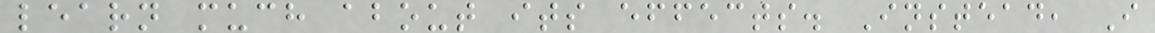learn much about its effects. Instead, I
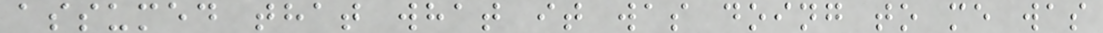assumed that what it was doing to me was
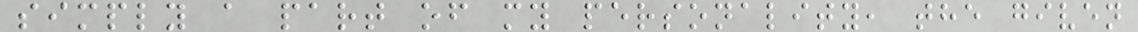simply a part of my personality, the given
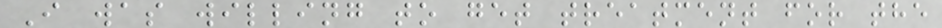I was willing to get treatment for the
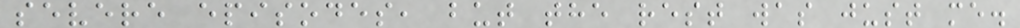severe episodes, but the rest was just me.
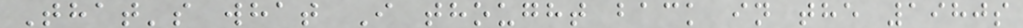That's what I thought back in the 1980s
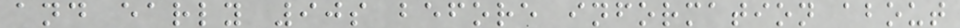and early 90s before information about
